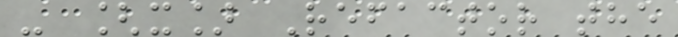- [x] Refactor the
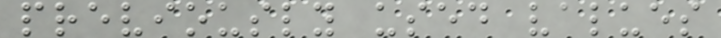previously used values
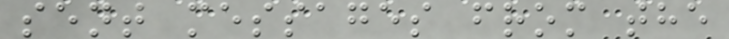sent messages from the
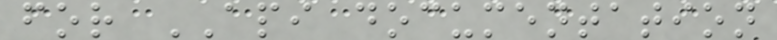for API documentation
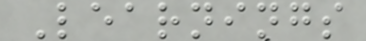Learnings
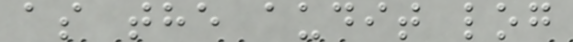as the audit log
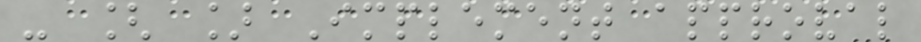- [ ] Implement approval
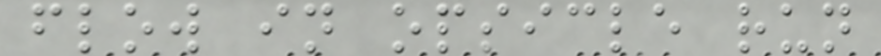flow in opsicle run
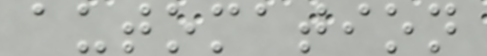automation
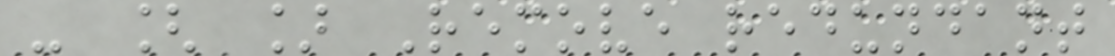- [ ] Remove redundant
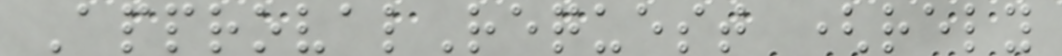ApprovalRequest (rely
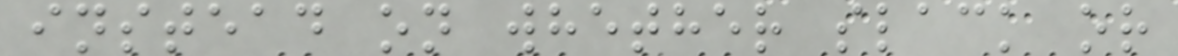instead on whether slack or
